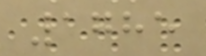1785
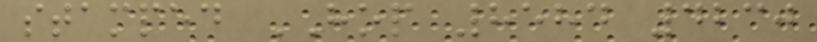stamped HOP 8584 4230
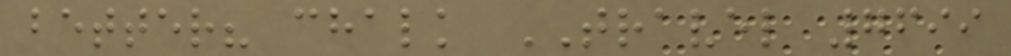better? chalk TRAVEL 7699
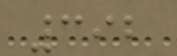392
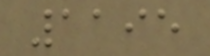1195
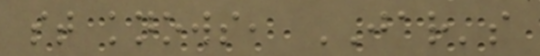st knows, JAR's
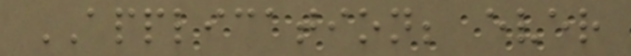APPLICATION; ever
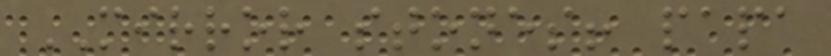MIRROR stones! papa
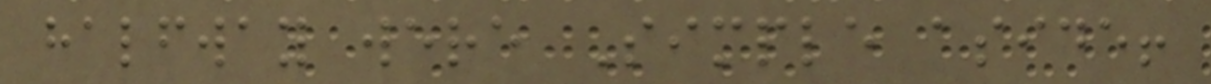halfway were Simple aside!
